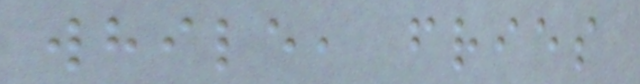while, fries
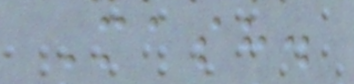Mash.
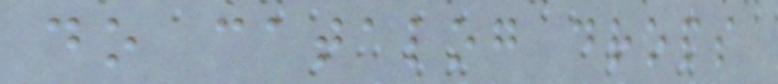do catalog drops
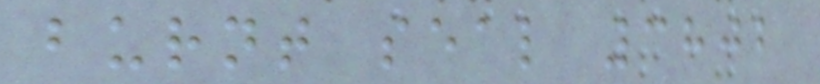burnt seal 3802
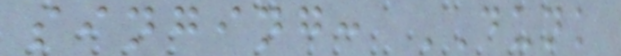singing: DUNK
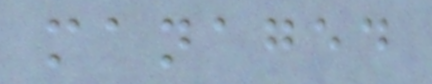managed
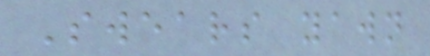Swears yawn
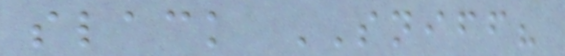slack SNIFF?
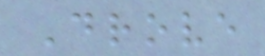Drove
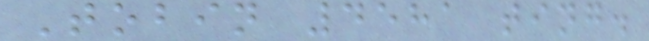Tobin 4581 ting.
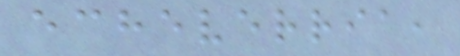echeverria,
